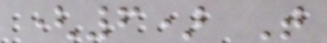(6) That
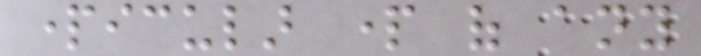particular part of any
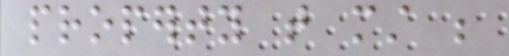property that must be
